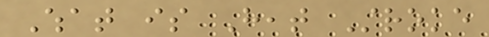What is Heat Stroke
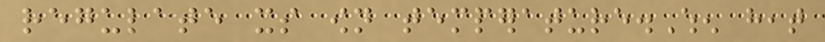regulate its own temperature.When heat
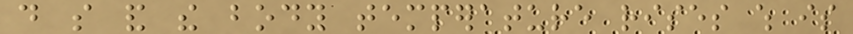do so and the body temperature rises which is
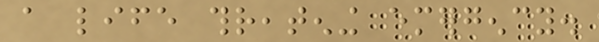a life threatening emergency.
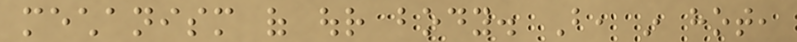mechanism of our body. But, in hot,
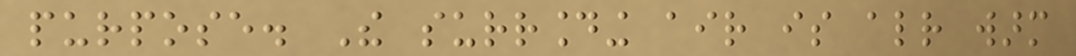purpose. The surrounding air is already warm
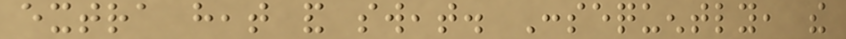extra heat and sweat. Consequently, the
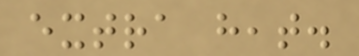extra heat.
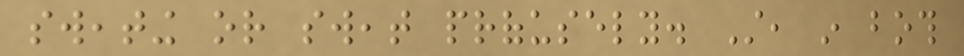sweating or sweat profusely. Still, in both
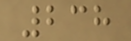238
